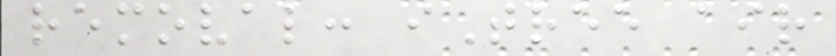removal: iTree air
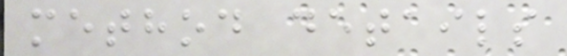method details
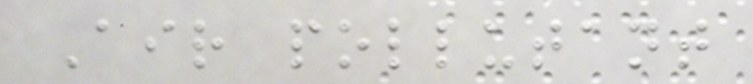Air pollutant
